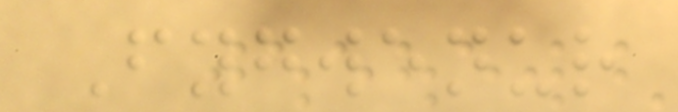Fygwenur
